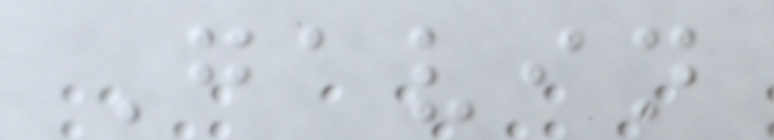Gavin
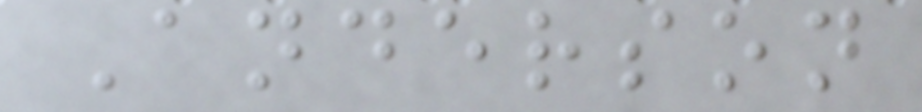Anderson
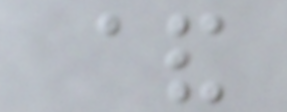&
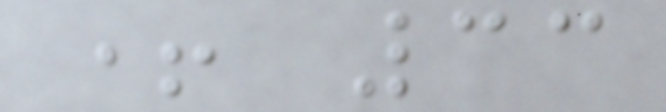+ 33
